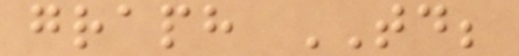graph TD;
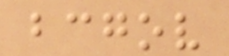bcgov
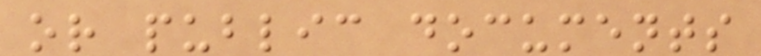or public documents
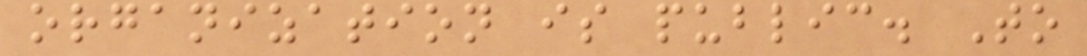organization is public. To
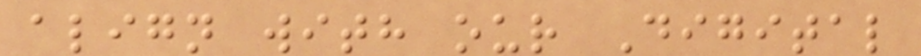align with our Digital
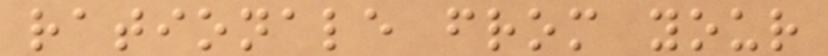rationale from your
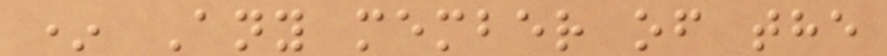* Any member of the
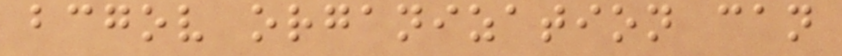bcgov organization can
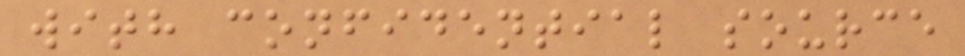with confidential source
